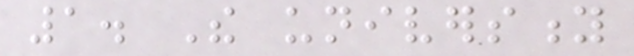1. The university
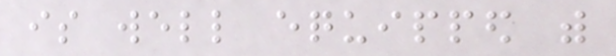is well equipped with
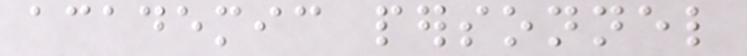academic personnel
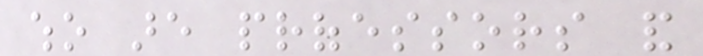who are professors and
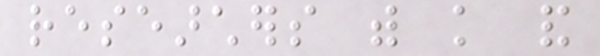researchers with knowledge and
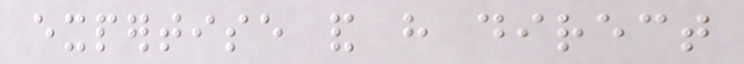expertise and have direct
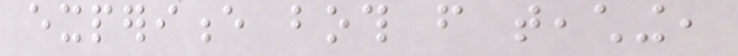experience both from teaching,
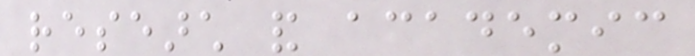research and academic
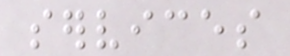services
